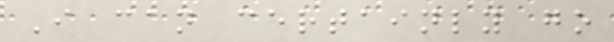I can certainly go
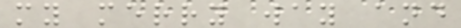my merry way and
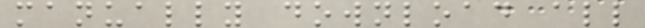manually download all
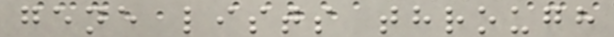gene lists through
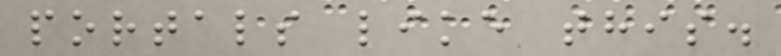portals like this.
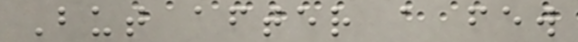But after a few
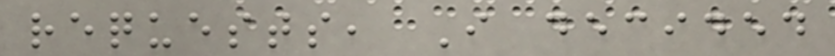requests, I decided
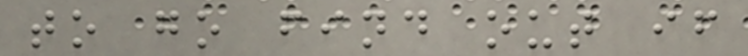to go find out if
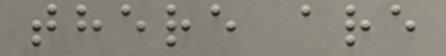there are
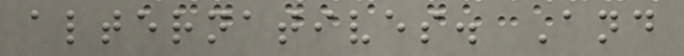alternatives. And
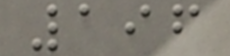196
